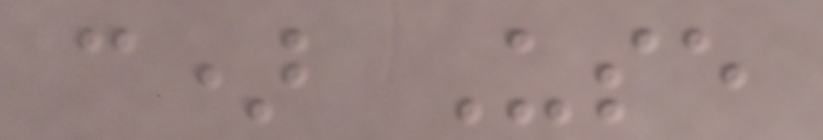c) Use
